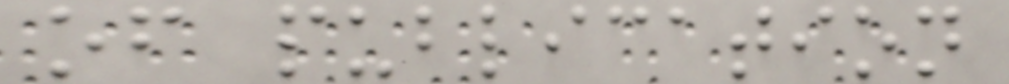of publication
